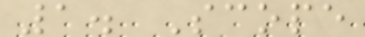1. Scope
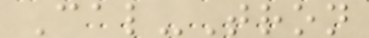Cal-Tron
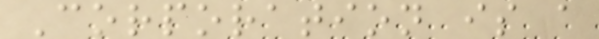Corporation is a
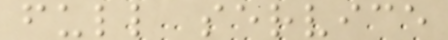full service
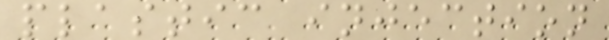plastic injection
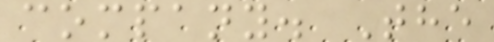company. The
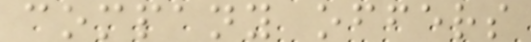company offers
